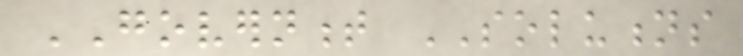GOVERNMENT SOLUTIONS
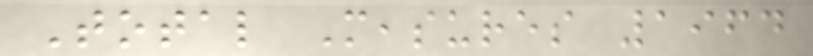Total Measures 1964
